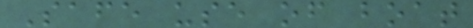Safe use of boat
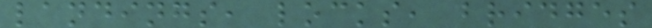landings, locks, bridges
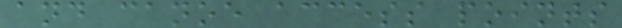and canoe access points
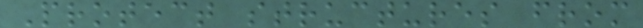Protect structures from
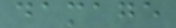damage
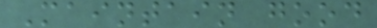Maintain good
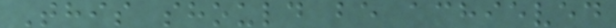This should be achieved
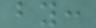by:
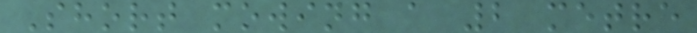Short mowing a 2 metre
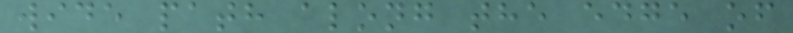wide path along the edge of
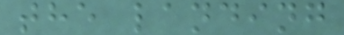the landing
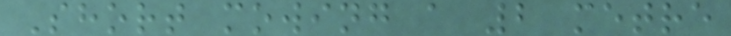Short mowing a 2 metre
